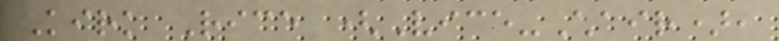Kirk Rice (Vice-Chair),
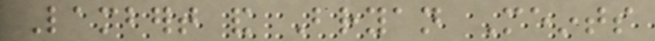Lambert and Bryan Meints
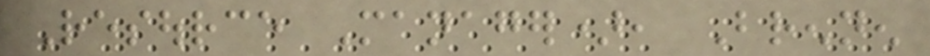Resource Manager), Brennen
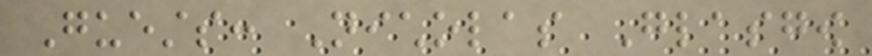Guests: Nicholas Glasgow
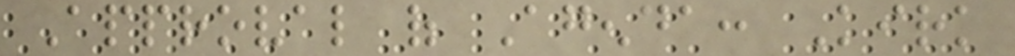Approval of Agenda: Kirk
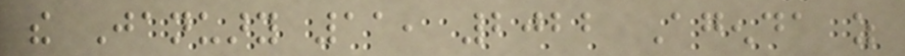the January 11, 2022 Agenda as
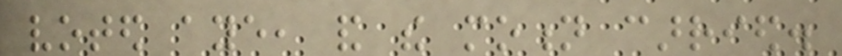voted aye, and the motion carried.
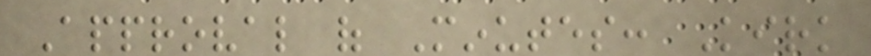Approval of Minutes: Kirk
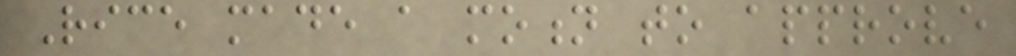Rice made a motion to approve
